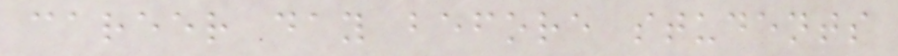career day before students
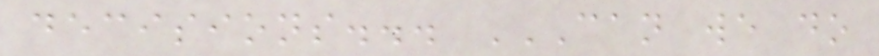decisions... CAN WE DO
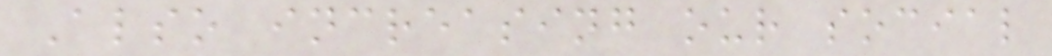Also increasing our social
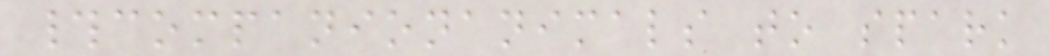#companionanimals to spark
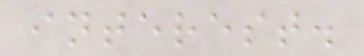interest.
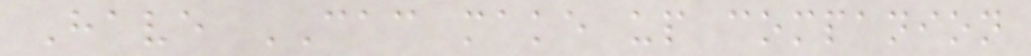Have CAC make up companion
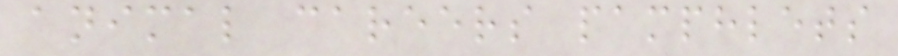animal careers pamphlets
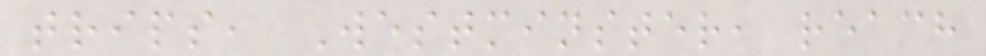trips, Westminster, reach
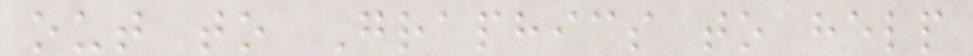out to Graphics to help
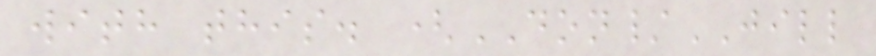with this. (DON/JILL
